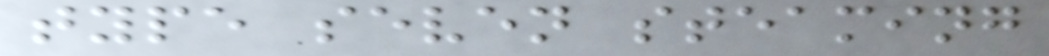type seven steaming
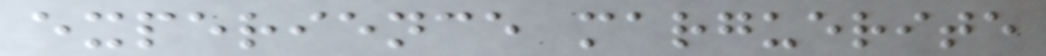experience marguerite
